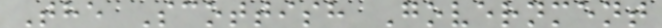The Scottish Government
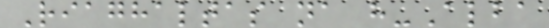Riaghaltas na h-Alba
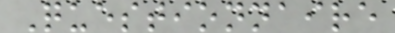Questionnaire
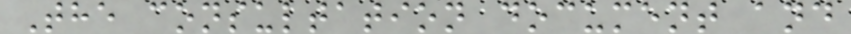The consultation document and
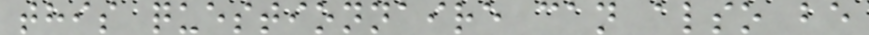this questionnaire can also be
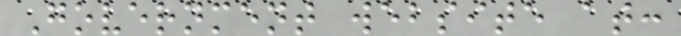Government website at:
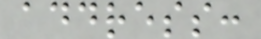address:
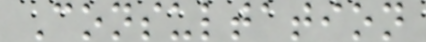Consultation
